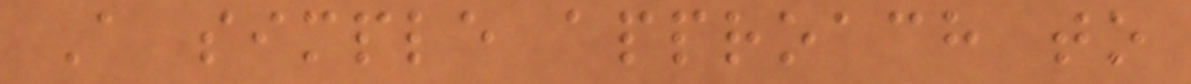A simple approach to
